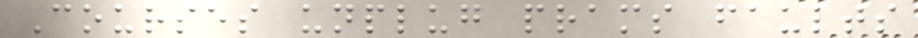Courses unplug prams faults
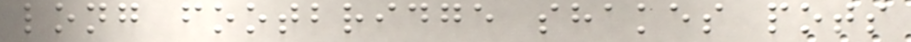long footbridge shakes pots
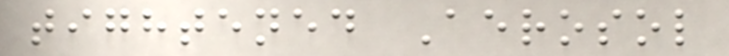tightened Aerosol
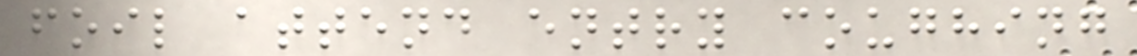foil attend entry coughing
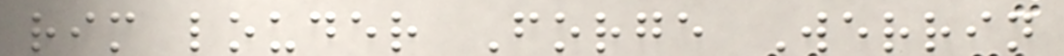rim louder Forge Werrin
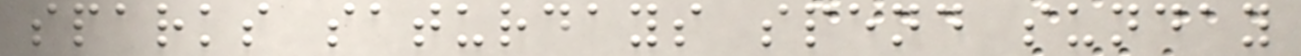sparks saturdays spend sunday
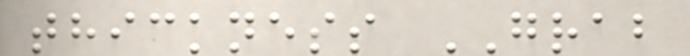thickness GRAB
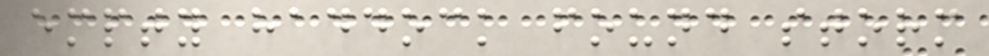empty haddock found storm
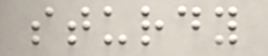sturdy
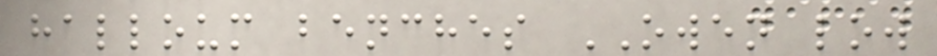halloum benches OWEN low
